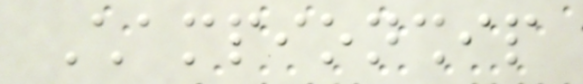Championship
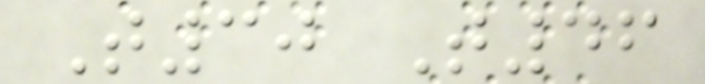T30 T46
